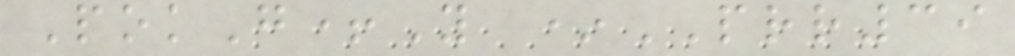PokG+Y *PRR39
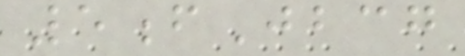5fJbcg
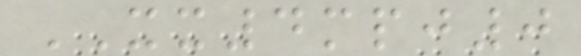XX4mpj0
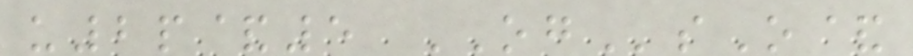u2p&5 OGsO&
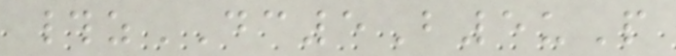#zDC5B5uP
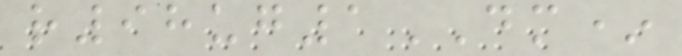r98ug1DM*
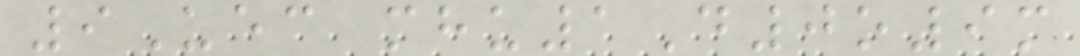9Uec mhu1D0o9m
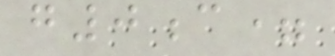g0c=
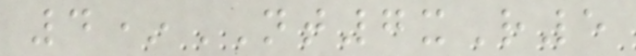4*NT7xR5
